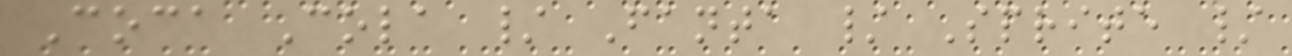Coca Cola / Fanta / Sprite /
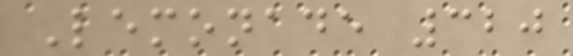Lemonade 320
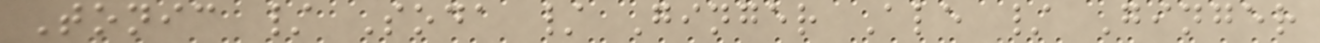Tonic / Soda / Ginger Ale / Ginger
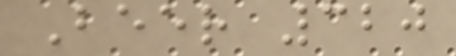Beer 320
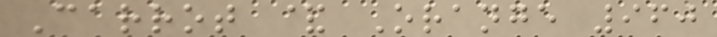Carrot & Orange 960
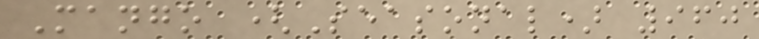Mango (Seasonal) 960
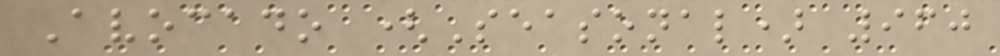Avocado (Seasonal) 960
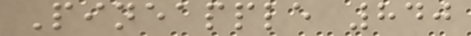Pineapple 840
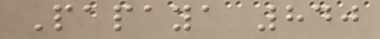Papaya 840
